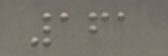161
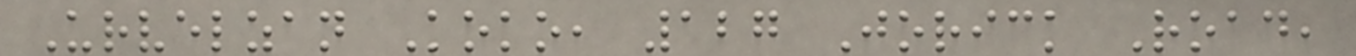Urvelzan Koko, 127 Jorick Road,
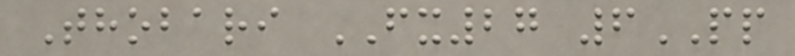Thobari FX27 6PP
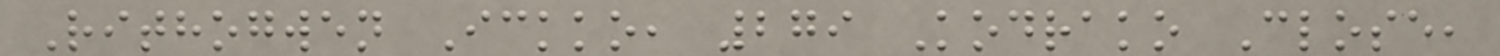Rithogwen Ickko, 279 Kodrako Close,
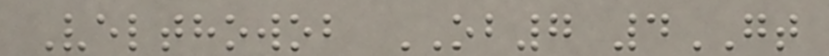Velthowob OB7 4GT
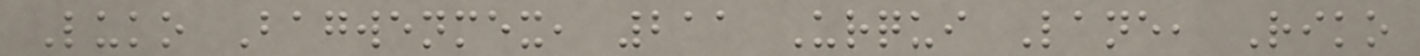Luko Bagwenmex, 211 Urqui Lane, Riko
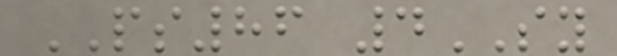PS86 4SY
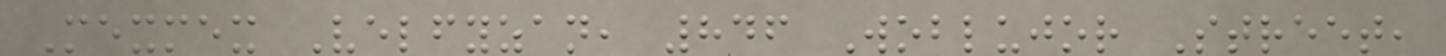Mexmex Velfyzan, 846 Woblujor Street,
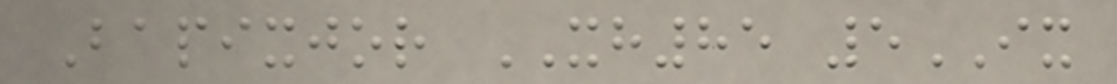Bapixjor XH85 5IX
